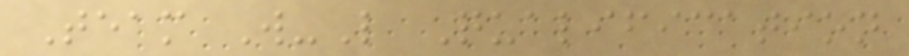Team W-L Qualification
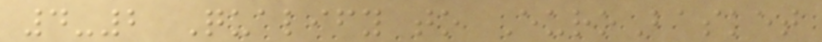4-2 Qualify to EuroBasket
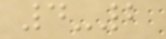4-2
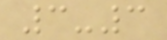3-3
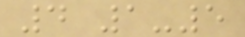4 1-5
